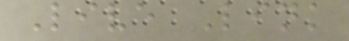Live Link
